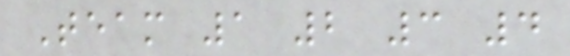Team 1 2 3 4
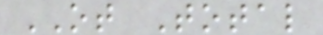OT Total
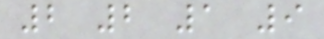2 2 1 9
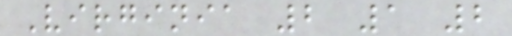Virginia 2 1 2
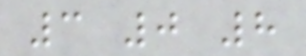3 0 8
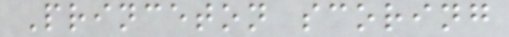Princeton scoring
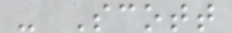- Scott
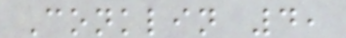Conklin 4,
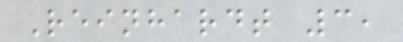Reinhardt 3,
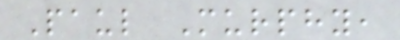Paul Murphy,
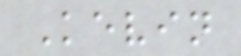Kevin
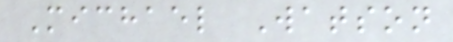Michael Watson
